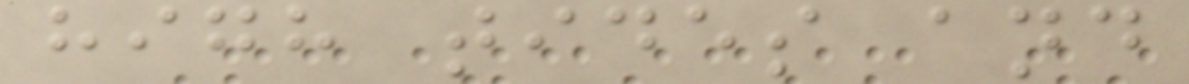high tides and
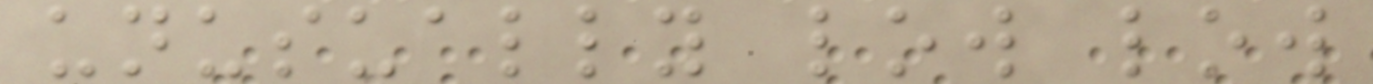unusually low low
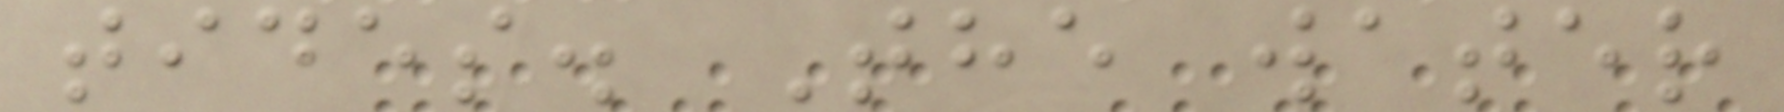tides. The water
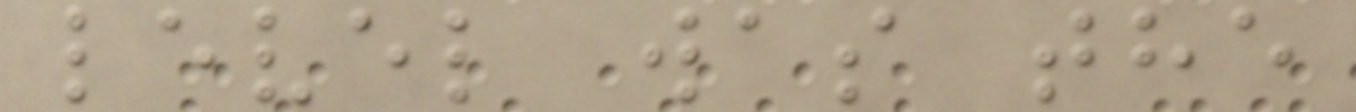level was the
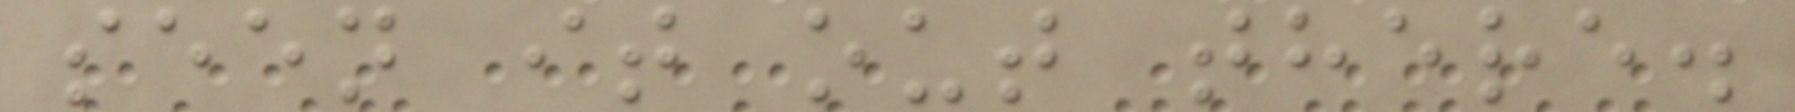seen it out there.
